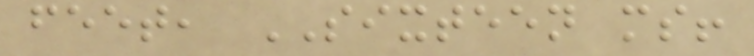feet, SIXTEEN ms!
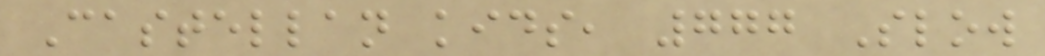Castellan kids, 777 Slow
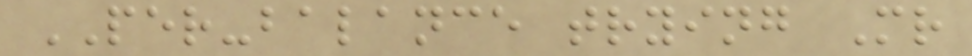PER-balance trying Mr
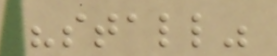"stall"
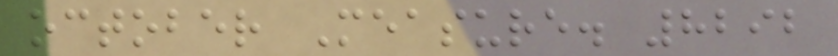october Measure. 8292
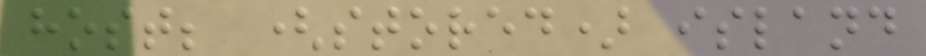host; (stored) island
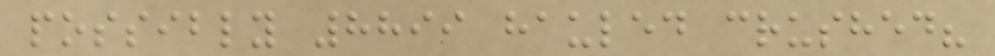possibly 8899 hauled crushed?
